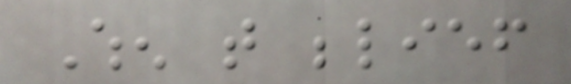When that belief
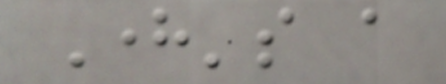Here's a
